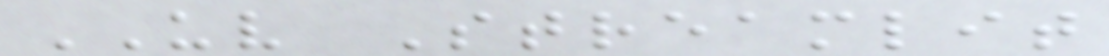UV Streamlit
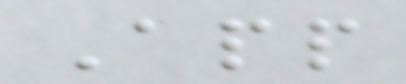App
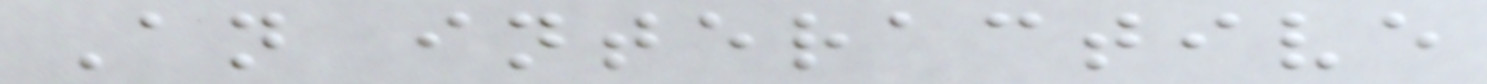An interactive
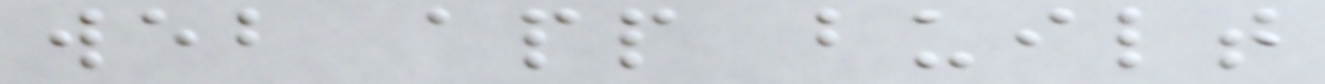web app built
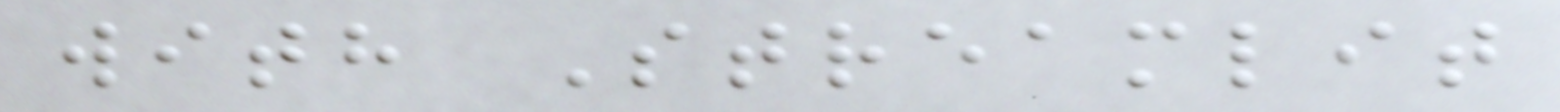with Streamlit
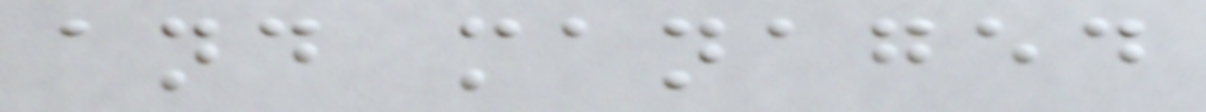and managed
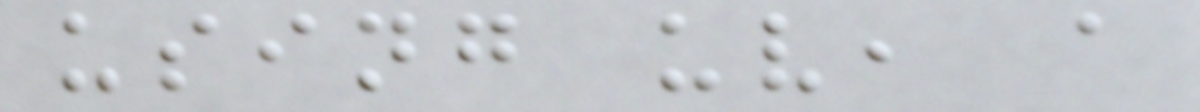using uv, a
